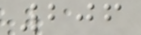206
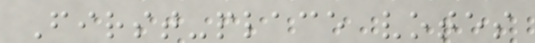First-place votes
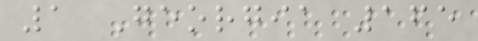1 Georgia 165
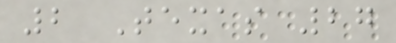2 Texas 27
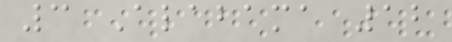3 Alabama 12
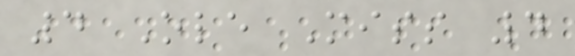4 Ole Miss 4
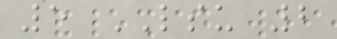5 LSU 2
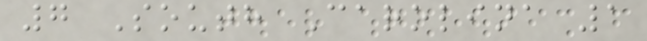7 South Carolina 1
